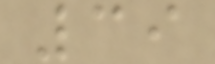39
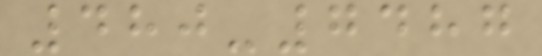480-7487
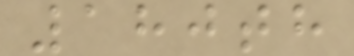180th
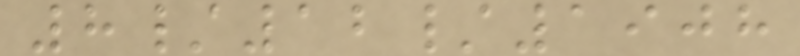8/12/1908
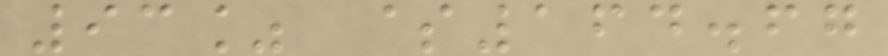93% $164.67
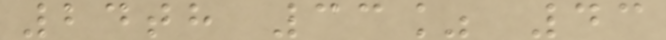24th 33% 43
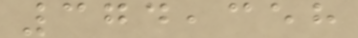374,358
